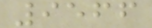9566
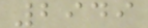2949
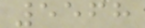5568
